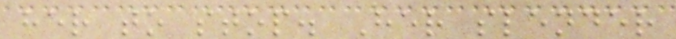her to stop. Her slender
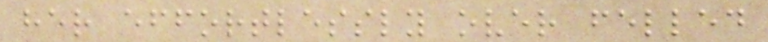her effortlessly over felled
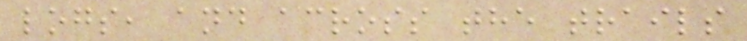logs, and across the trails
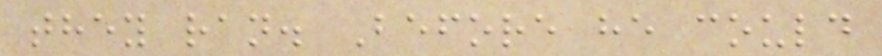they ran. Before he could
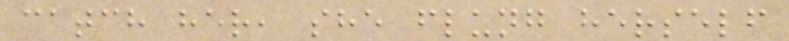catch her, she flung herself
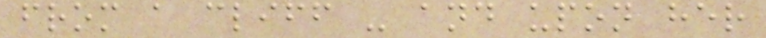from a cliff - and upon her
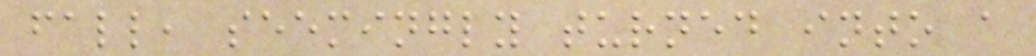fall, seemingly turned into a
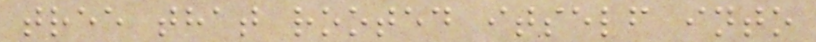tree that rooted itself into
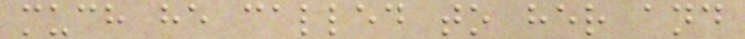much he called to her and
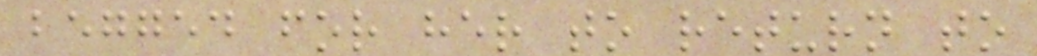begged for her to return to
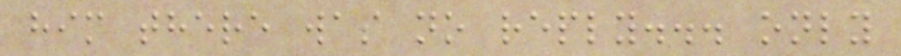him there was no reply... only
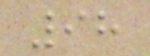98
